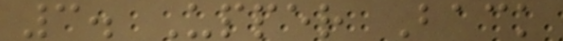3. Upper Back
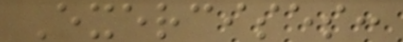Exercises:
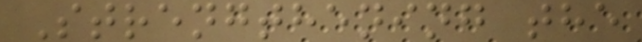Strengthening the
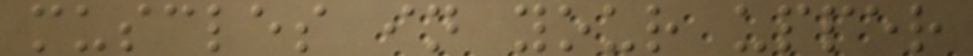muscles in your upper
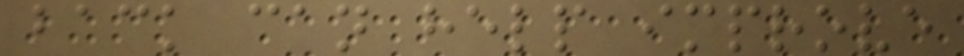back can help improve
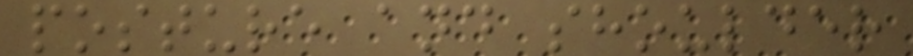posture and shoulder
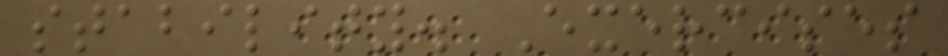stability. Exercises
